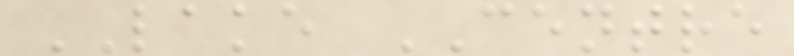LAKE CENTRE
